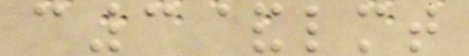c3&lmt
